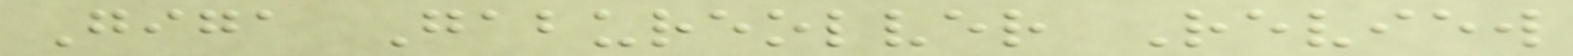Giga Gabureolver Review
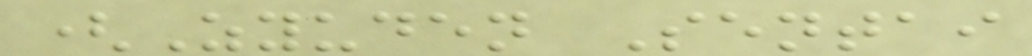(Zyuden Sentai
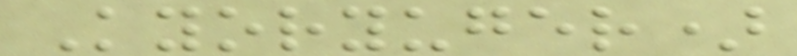Kyoryuger)
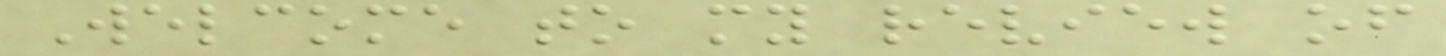Welcome to my review of
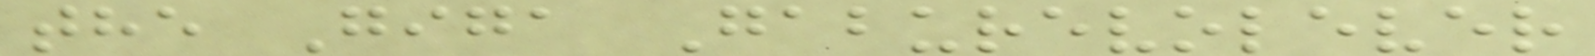the Giga Gaburevolever
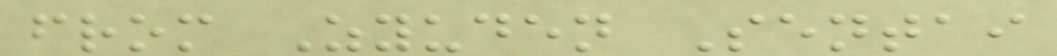from Zyuden Sentai
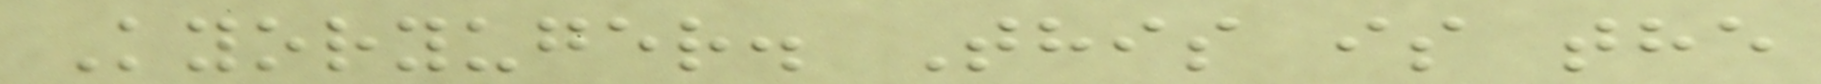Kyoryuger. This is the
